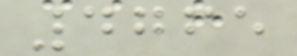4765
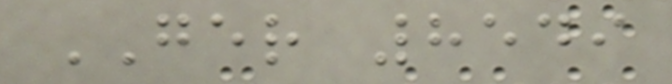GER 8549
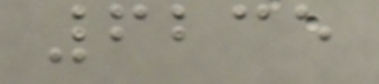6235
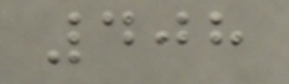408
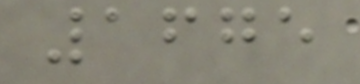1675
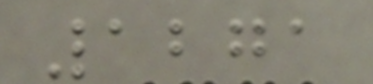1271
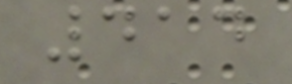414
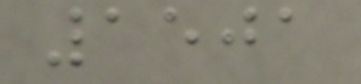1501
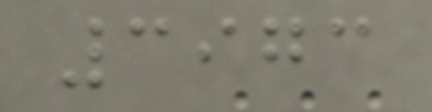3973
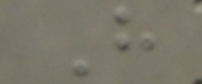H
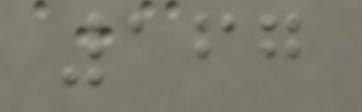167
